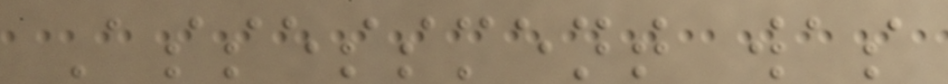Assessment was
